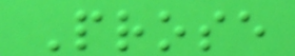Prose
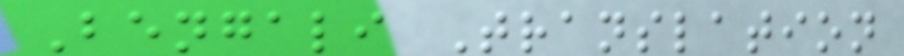Bengali Translation
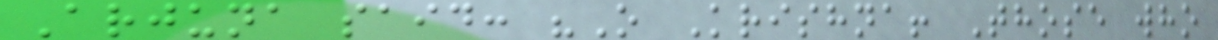Arjuna said: "O Krishna! Those who
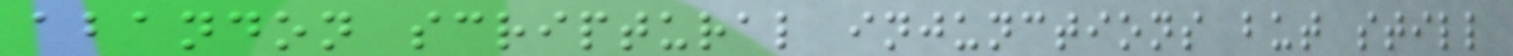abandon scriptural injunctions but still
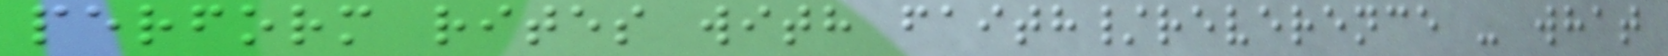perform rites with faith/reverence - what
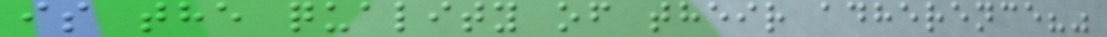is the quality of their adherence?"
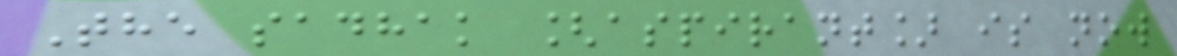The sadhak [aspirant] is now
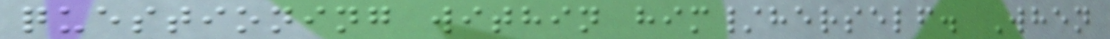questioning within him/herself. When
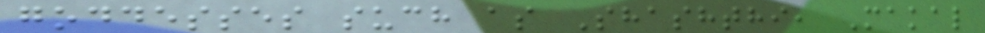goddesses such as Shashthi, Makal
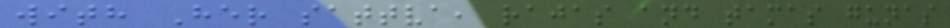with Her sattva, rajas and tamas gunas
